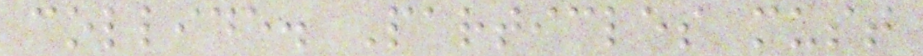collide. Particles must
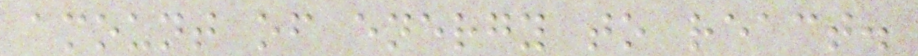amount of energy to react.
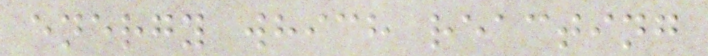energy which reacting
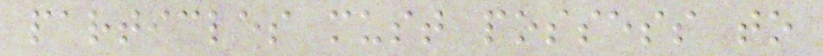particles must possess to
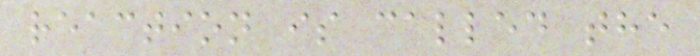reaction is called the
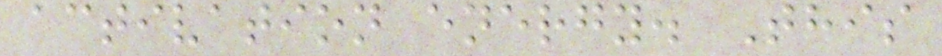activation energy. This
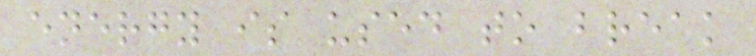energy is used to break
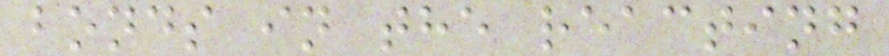bonds in the reacting
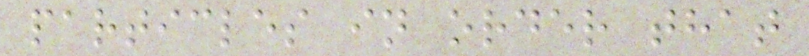particles in order that
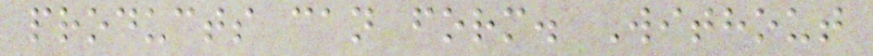products can form. Without
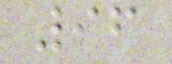96
